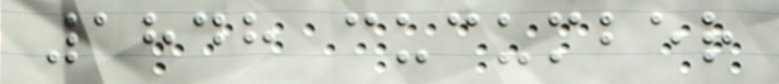1848 cucumber
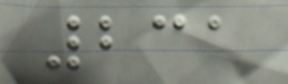231
